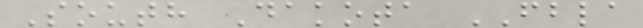South Dakota FBLA
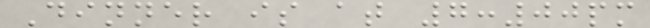Dinner is at 7:00pm
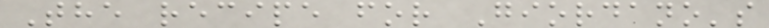The recipe for Giordano's
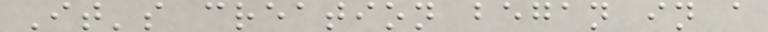It's creation began in a
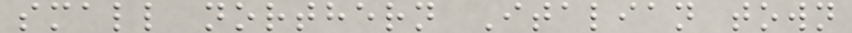small northern Italian town
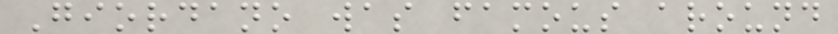Giordano was famous around
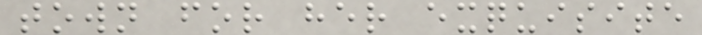town for her exquisite
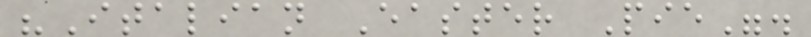"Italian Easter Pie".
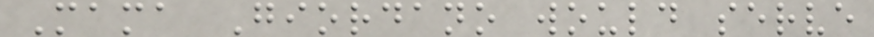Mama Giordano would serve
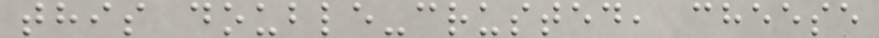this double-crusted, cheese
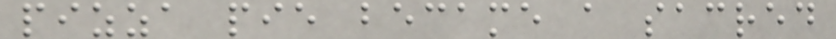pizza pie became a sacred
